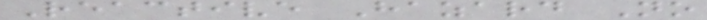Reactive Hazard No
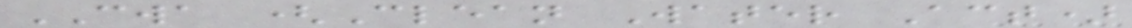CWA (Clean Water Act)
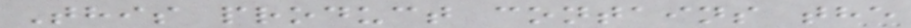This product contains the
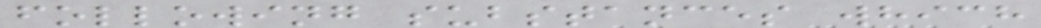following substances which
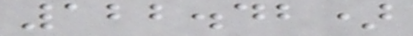122.42)
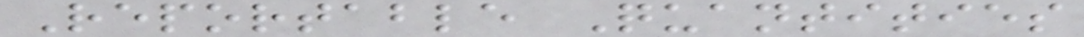Reportable Quantities
